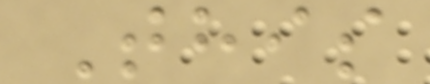This
